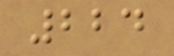224
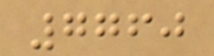7760
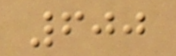600
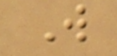W
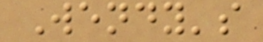Wendy's
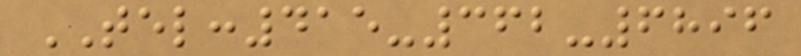TEL:415-362-6896
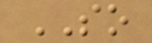SO
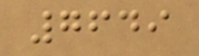7649
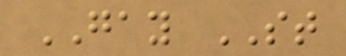GAY ST
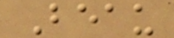Beau
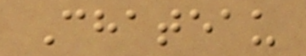Chateau
